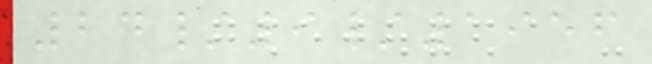24/9/1956
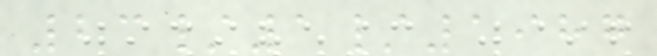23/1/1987
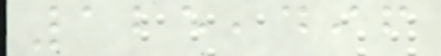125,496
